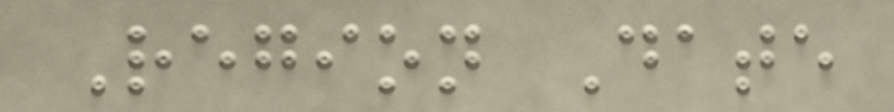Region Date
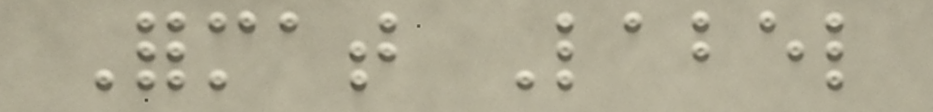Format Label
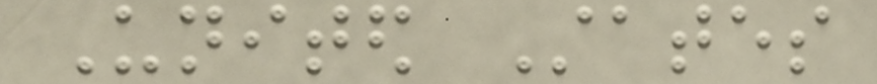United States
